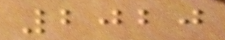2020
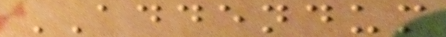ADDENDUM
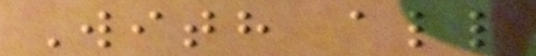With all
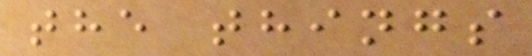the things
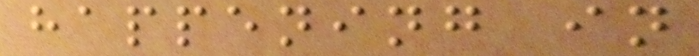happening in
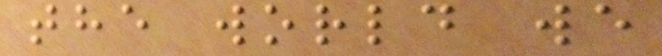the world we
